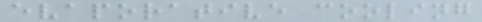evaporative cooling
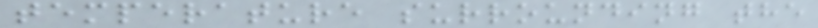temperature surrounding the
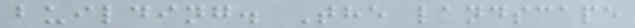building. The landscape
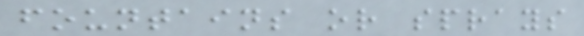fountains or sprays
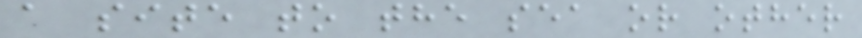a site to the sea or other
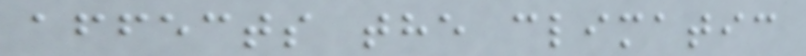affects the climatic
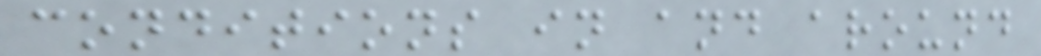conditions in and around
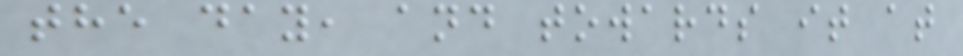the day, and towards it at
